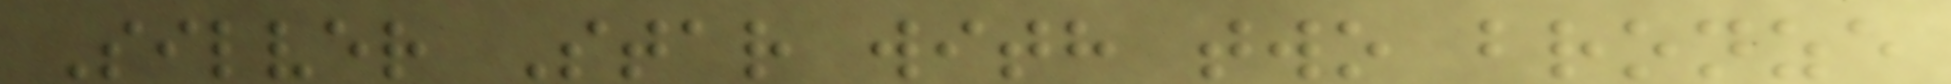Silver Star with two bronze
